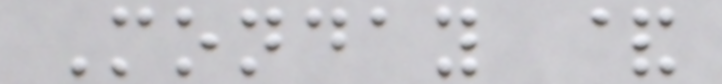Monday &
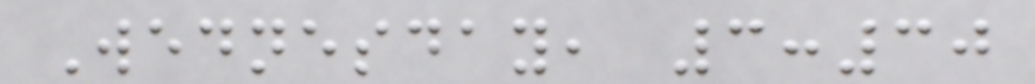Wednesday, 3:30
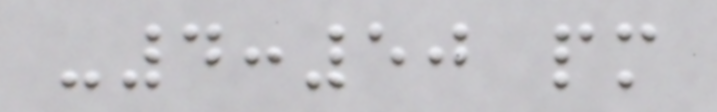-4:50 pm
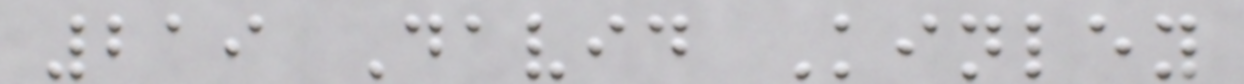219 David Kinley
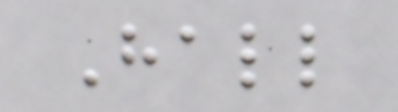Hall
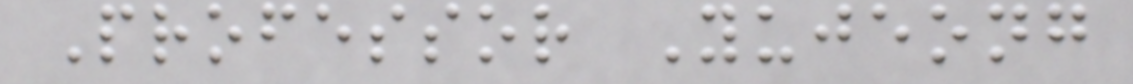Professor Yujeong
